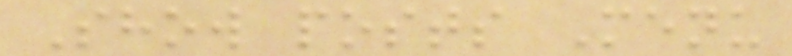Show posts Menu
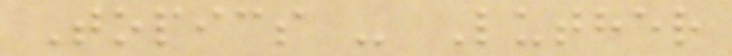Topics - Luther
